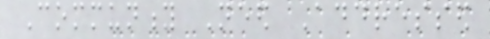Community Need Addressed
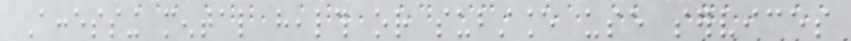Accessing mental health or substance use services
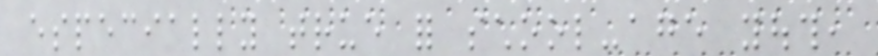especially true for school-age youth,
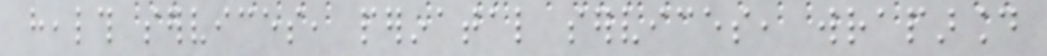health services, perinatal services, wraparound
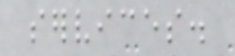services.
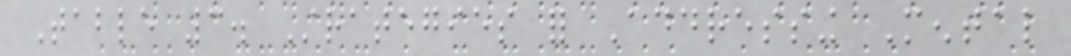Table 3. Strategies for Addressing Mental
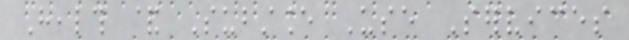Health & Substance Use Services
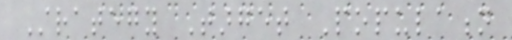Strategy Target Population
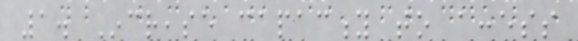1. Increase capacity to access
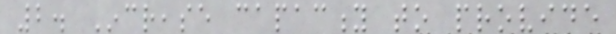2. Increase capacity to provide
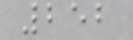252
